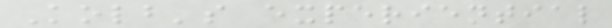Kolb's experiential
